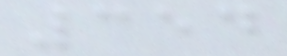354
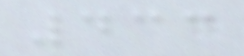433
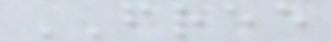FREE
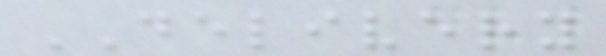DELIVERY
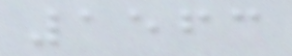1563
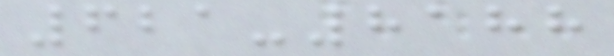621-8188
